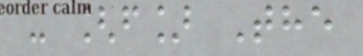- [f] The
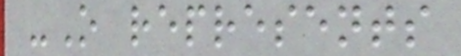-O represents
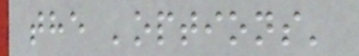the 'options'
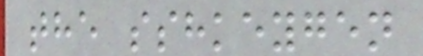the sshkeygen
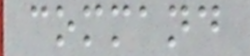command
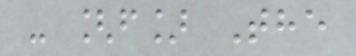- [f] The
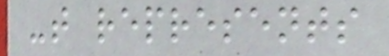-t represents
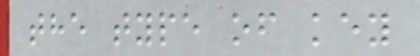the type of key
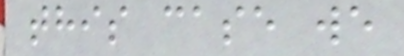this case we
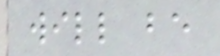will be
